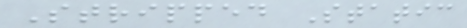Stripped Static
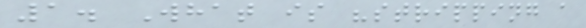1. What is "stripping a
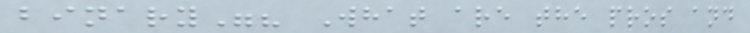binary"? What are the pros and
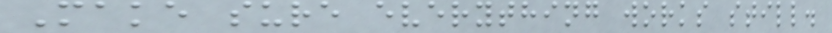Make sure everything works still.
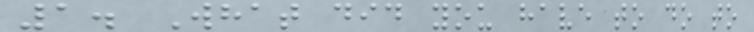1. What did you have to do to
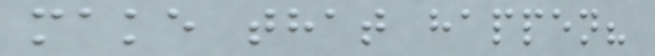make that happen?
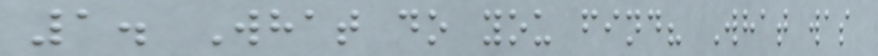1. What do you find? What was
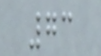73
